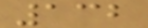132
